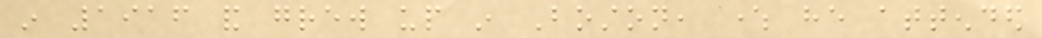in 1916 and grew up in Boston, where he attended
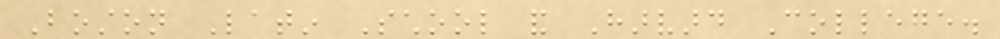Boston Latin School and Harvard College.
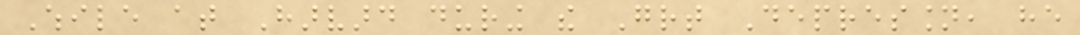While at Harvard during the Great Depression, he
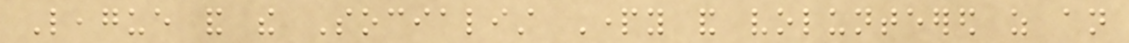League and the Socialist Party and volunteered as an
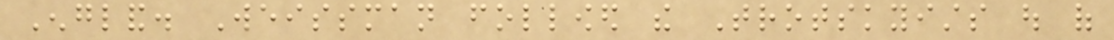England. Weissman followed the Trotskyists out of
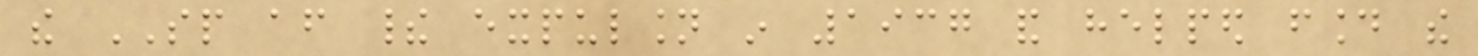the SP after their expulsion in 1937 and helped found the
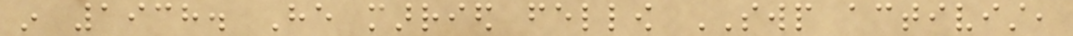in 1938. He married fellow SWP activist,
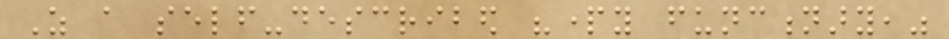As a self-described "party functionary,"
